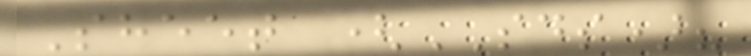Sheet (SDS)?
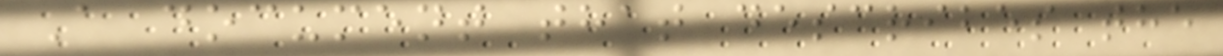A document that describes the
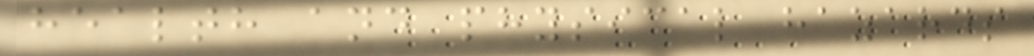health and physical hazards
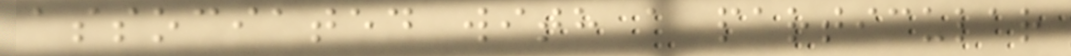associated with a particular
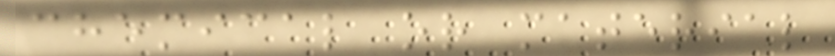chemical or material
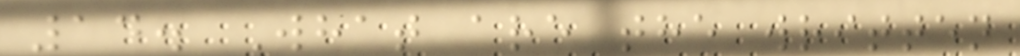14. What are the written
